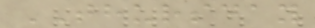THURSDAY
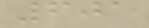601
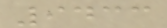9433
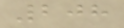208
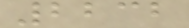2232
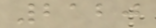2120
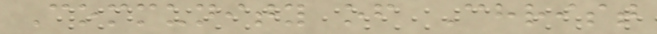Community of Christ
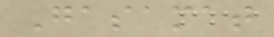Gasamat
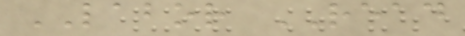LABOR READ
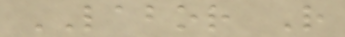LABOR R
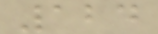124
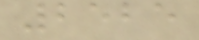2525
